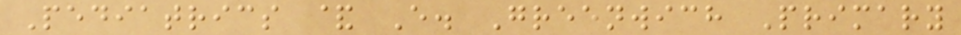Pediatrics & E. Greenwich Primary
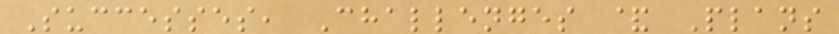Successes, Challenges & Plans
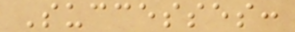Successes:
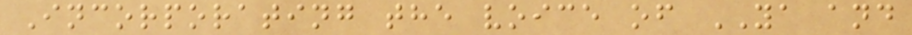Incorporating the voice of YA and
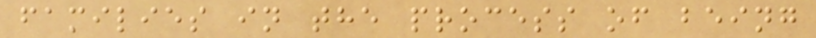families in the process of being
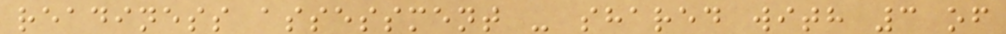readiness assessment - shared with 3 of
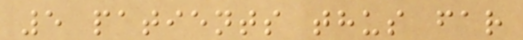5 patients thus far
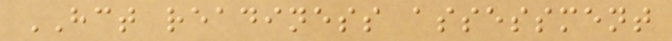HCT readiness assessment
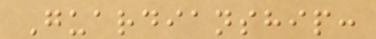Guardianship:
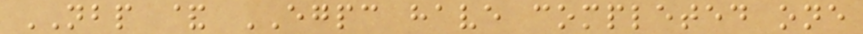NBP & EGPC have completed one
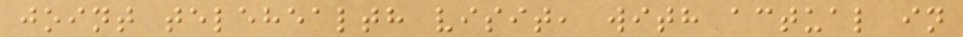joint telehealth visit, with actual in
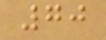70
